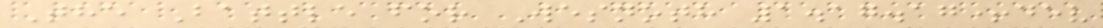The Battle for Wesnoth 1.17.17+dev
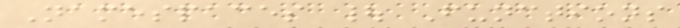Namespaces | Functions
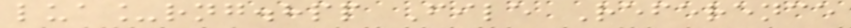lua_rng.hpp File Reference
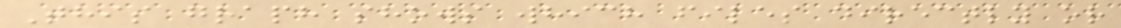This graph shows which files directly or
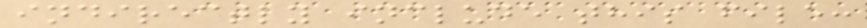indirectly include this file:
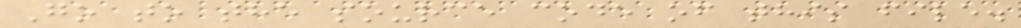Go to the source code of this file.
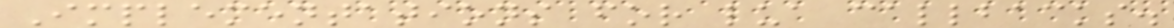Implementations for lua callbacks.
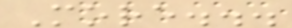More...
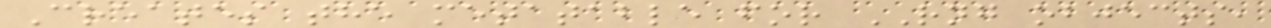Creates the metatable for RNG objects,
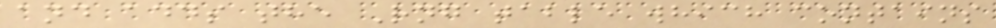and adds the Rng table which contains
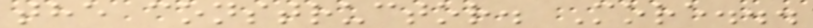the constructor. More...
